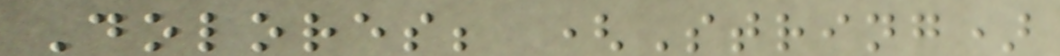Dolores; (String)
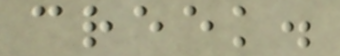creek.
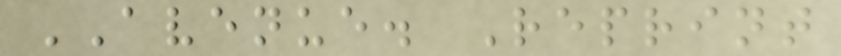AVENUE. Reprint
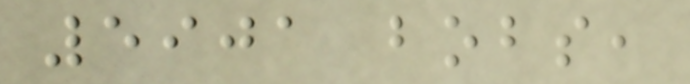5901 bobs,
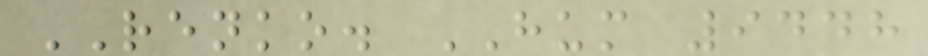RENKO. HUM 9448
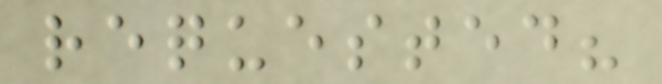requested?
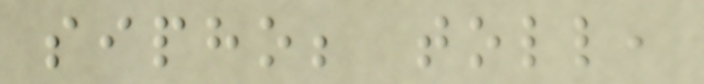sipho; toll,
